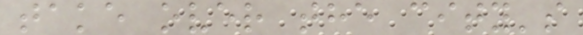take over the city's
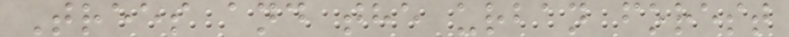Trees and the urban forest
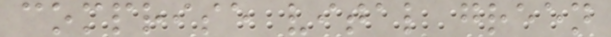comprise vital green
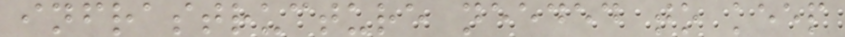infrastructure needed to keep
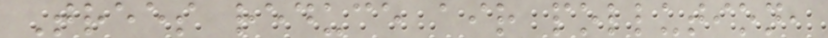Trees reduce air pollution,
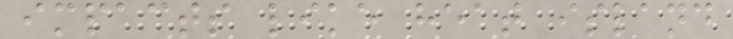impacts like heat island
